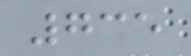735
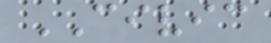CIVIC
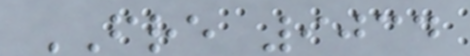FRE 9034
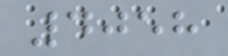4058
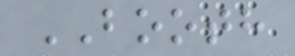BOOTH
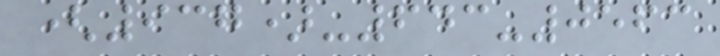(937)-643-0563
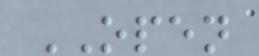OPEN
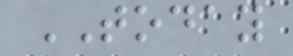TODAY
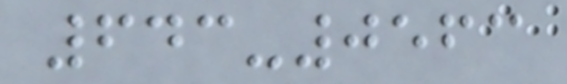643-0563
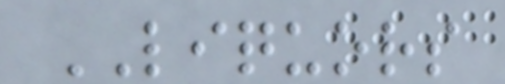LIQUORS
